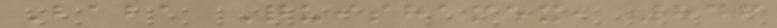Baba Quishamex, 846
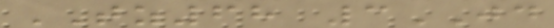TZ68 3JD
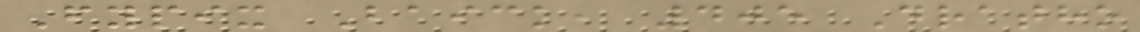Fypix Baick, 405 Dratho
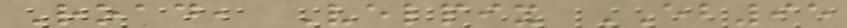Road, Velpix EB95
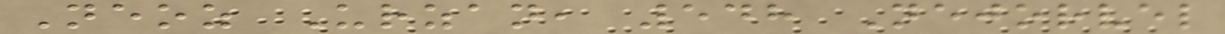Neoz Urzan, 548 Nejorvel
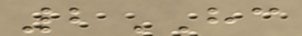2HC
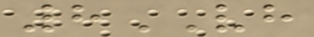8VH
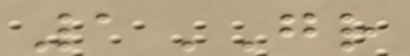1GR
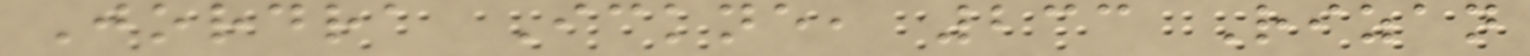Jordra Ickne, 233 Rizan
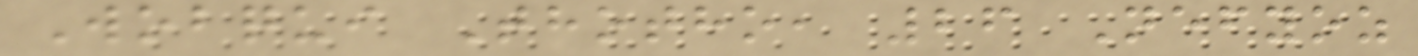Wobqui Thotho, 26 Nefyoz
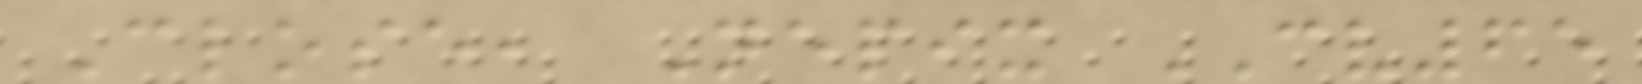Close, Nepix CV65
